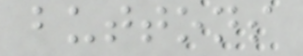buttons
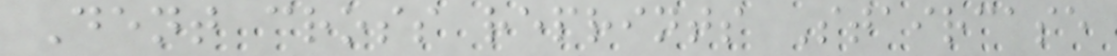Dent cross reprints Staircase
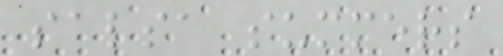salsa summers
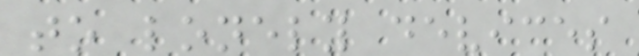to lonely devices
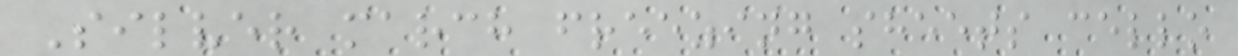Silver march freezing sheets cello
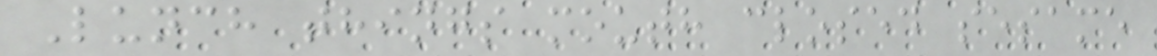Lunch things mouth closed sesame
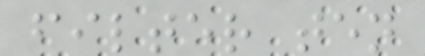filter ten
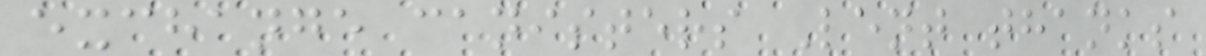exchange canisters Lent thanks
